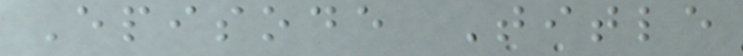Episode Title
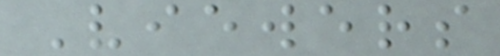Viewers
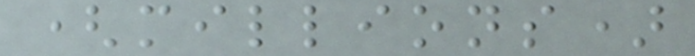(millions)
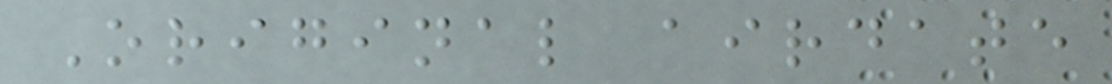Original airdate
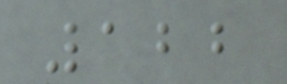122
